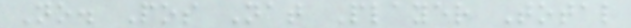No. Pos Nat Player Total
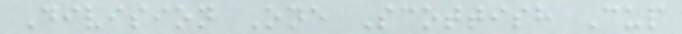Division One Scottish Cup
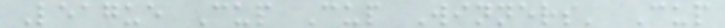League Cup Cup Winners' Cup
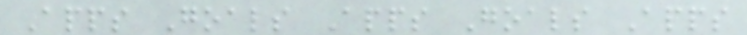Apps Goals Apps Goals Apps
